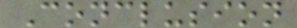Conclusion
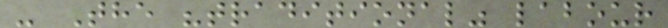- The "traditional" labour
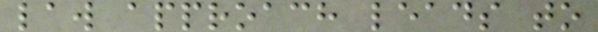law approach leads to
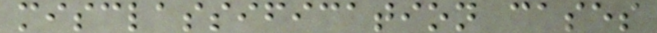misclassification cases
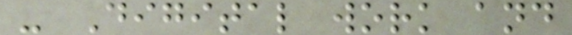- Digital work and
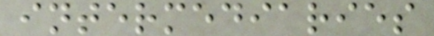intermediaries
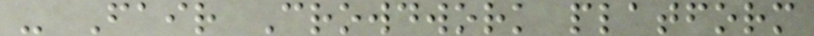- Fair Crowdwork platform
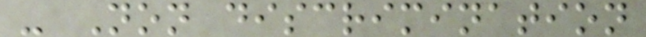- Non discrimination
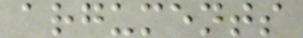arguments
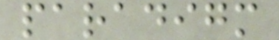paradigm
